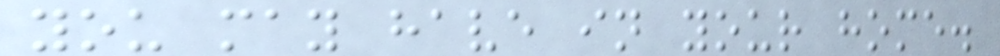you may have in your home.
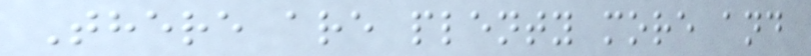There are plenty more and
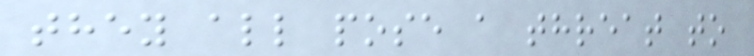they all pose a threat to
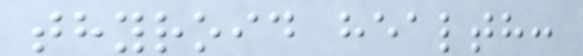thyroid health:
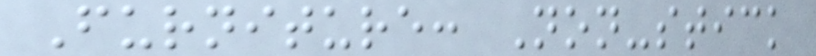Furniture: Non-stick
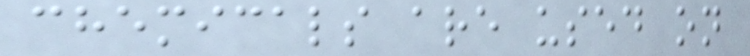chemicals are used on
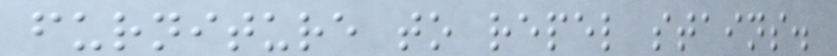furniture to repel stains.
